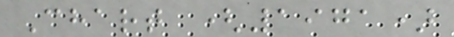Chart (1971)
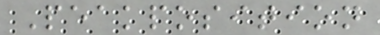Peakposition
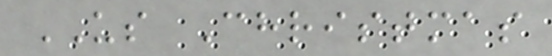US Christmas
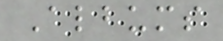Albums
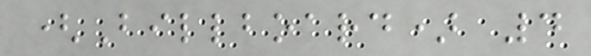(Billboard) 4
